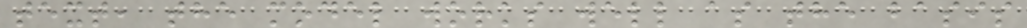text, the model works well as the basis
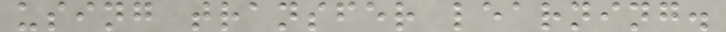using transfer learning.
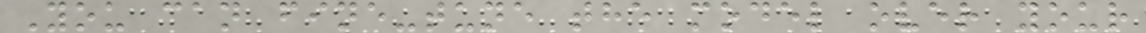You can fine-tune the model over your
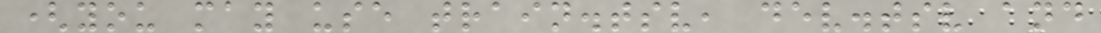(you may use train.tsv, dev.tsv and
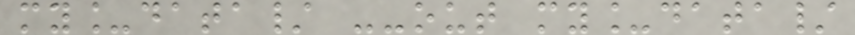my_data/ --out my_data/
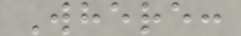Where:
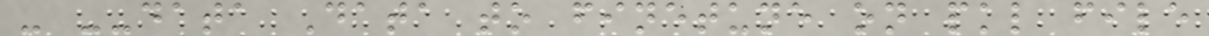- --data Data to finetune on pkl file
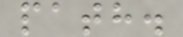path.
